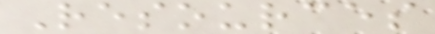Resources
